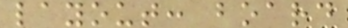layout: board
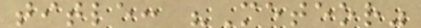title: "Meteor"
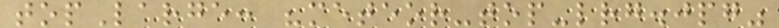topLarge: "meteor-top-lrg.jpg"
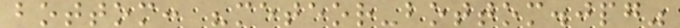bottom: "meteor-bottom.jpg"
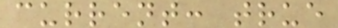current: true
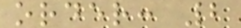order: 2
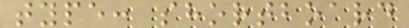type: shortboard
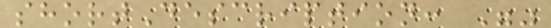shortDescription: ""
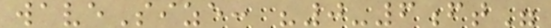waveSize: "0-6ft"
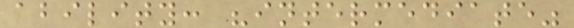ability: "intermediate"
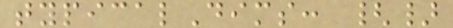typicalDims: {}
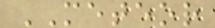METEOR
